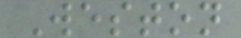Weston
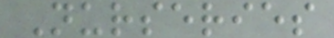Nurseries
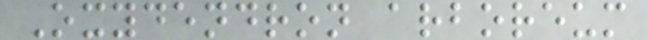Oxydendron arboreum
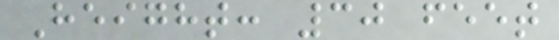Height: 30 feet
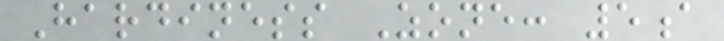Hardiness Zone: 5a
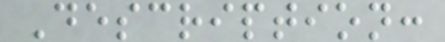Description:
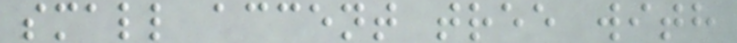small accent tree with
